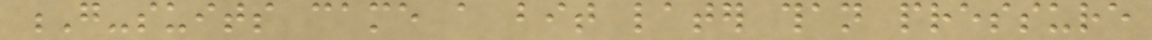G-suits came a bit later than pressure
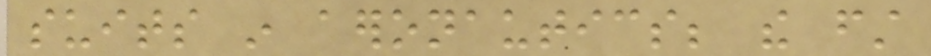suits in aeronautics; the first
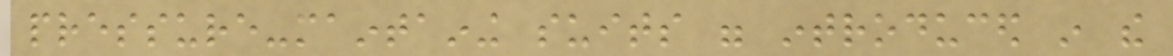pressure-maintaining suits were introduced in the
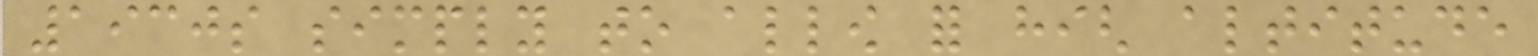1930s simply to allow for high altitude
